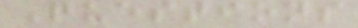Questions
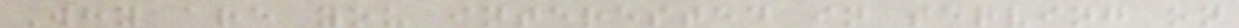Why are you interested in serving on
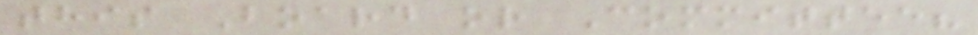this Board or Committee?
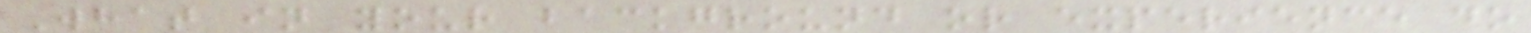What in your background or experience do
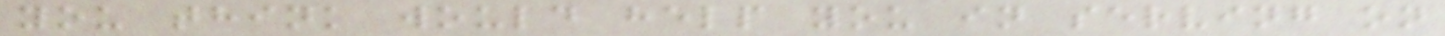you think would help you in serving on
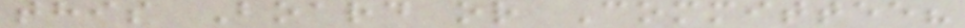this Board or Committee?
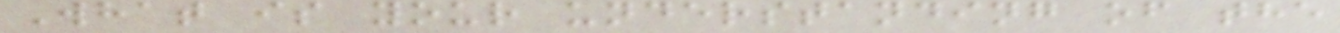What is your understanding of the
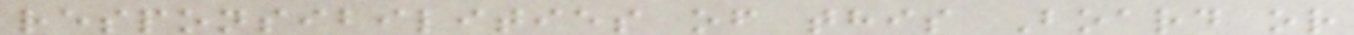responsibilities of this Board or
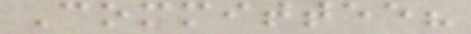Committee?
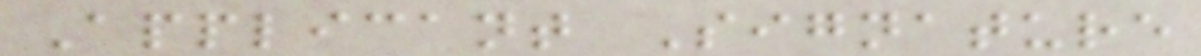Applicant Signature
